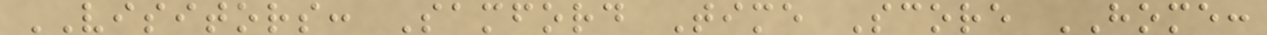VISITORS: Samford Time Score HOME:
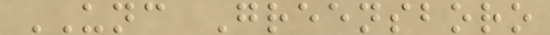UNC Greensboro
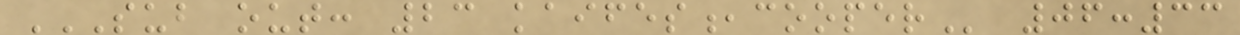SUB OUT: 23 KAIFES,COOPER 06:33
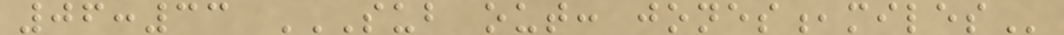06:33 SUB OUT: JONES,MILES
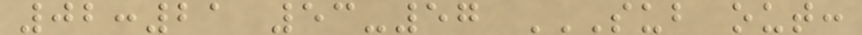02:21 53-57 SUB OUT:
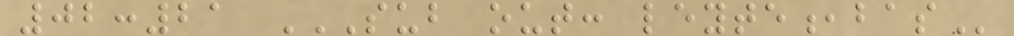02:21 SUB OUT: LEYTE,BAS
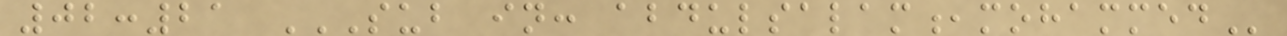02:21 SUB IN: ABDULSALAM,MOHAMMED
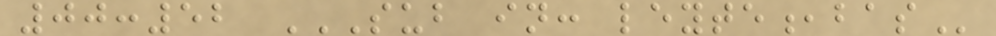00:52 SUB IN: LEYTE,BAS
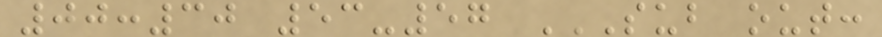00:30 53-57 SUB OUT:
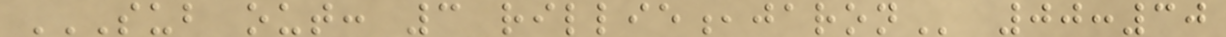SUB OUT: 3 RILLIE,JARON 00:30
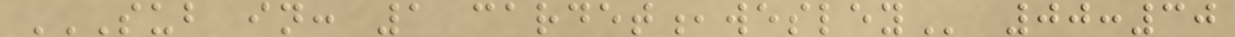SUB IN: 1 CARDET,WESLEY 00:30
